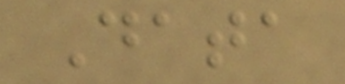Data
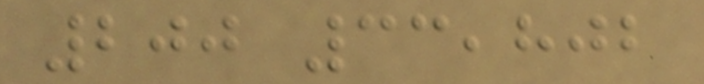200 33,802
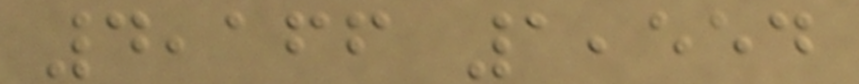4,166 1,554
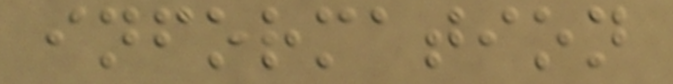information
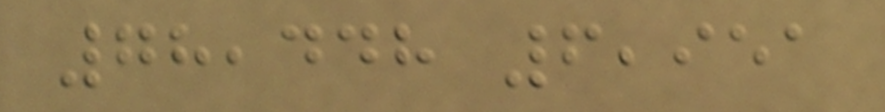78,448 6,951
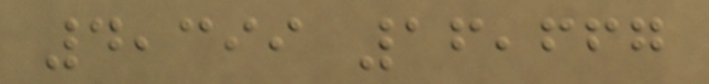4,399 16,667
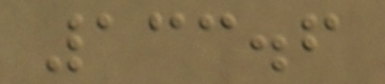133.6
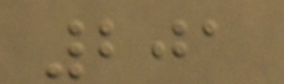201
